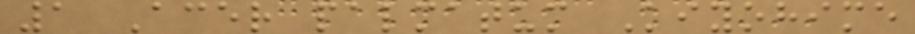1 Acer palmatum Kiyohime
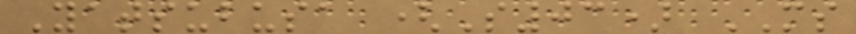Yatsubusa (S03) MS
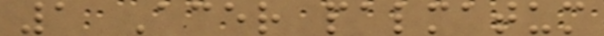1 Acer palmatum
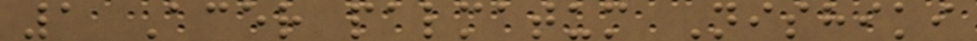1 Acer palmatum Nishiki
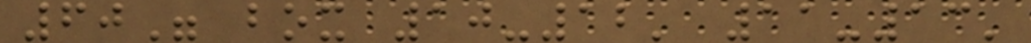60" box 10-12' 11-13'
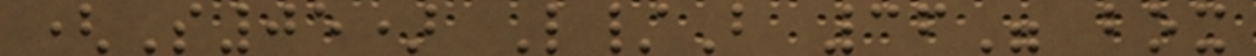(S05) L/B 36" box
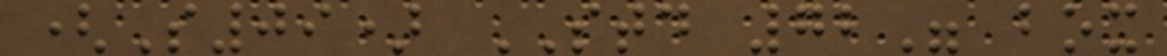(S09) STD 72" box
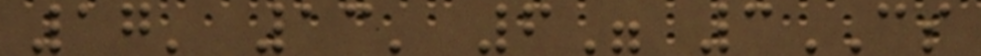17' 13' 6" 3CS
